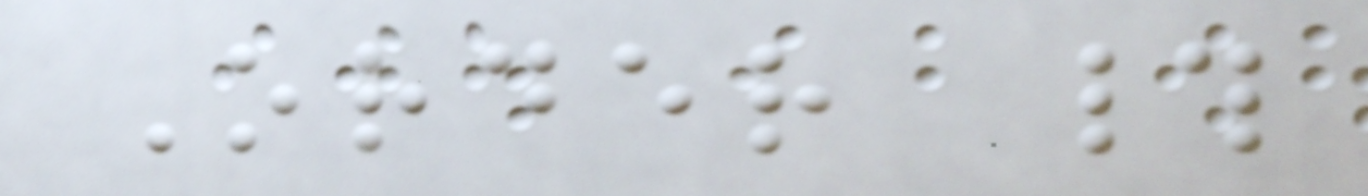Order #
